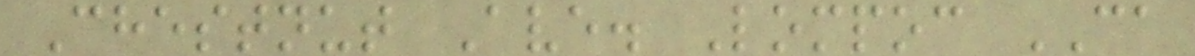Chestnut Ave. Lompoc CA
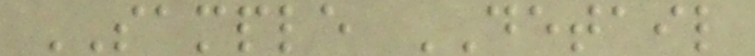SAMPLE DETAIL
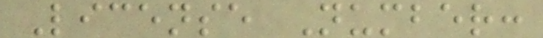License Number:
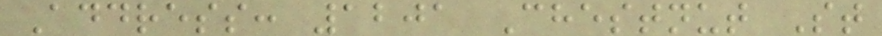Address: 1201 Chestnut St
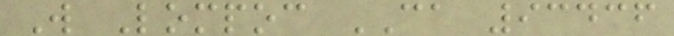W Lompoc CA 93436
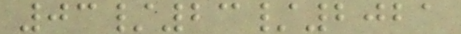03/23/2021
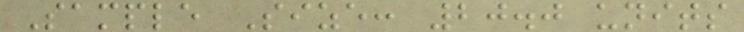Sample Size: 20.0 units
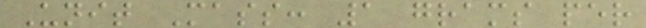Unit Mass: 1 grams per
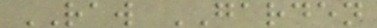RAW GARDEN
